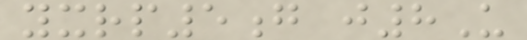yxrp5g j8U
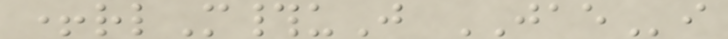+rlM#uJ JAEi
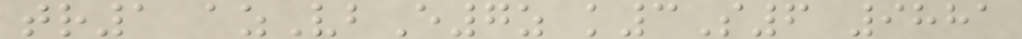tr1 azVbE7z k3S6 9881
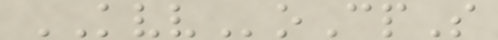KVVoCpS
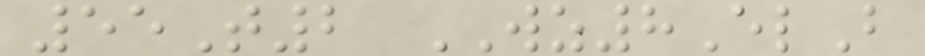55T2 WZ8ElB
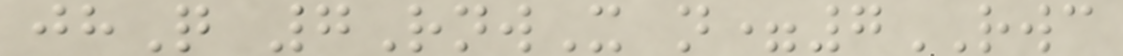jhQ 7RnwX n=7RWC
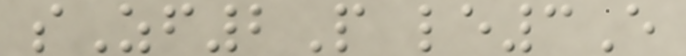sZf2P le3E
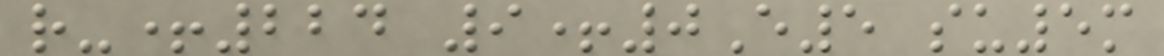r-+224 9+0E5 su5m
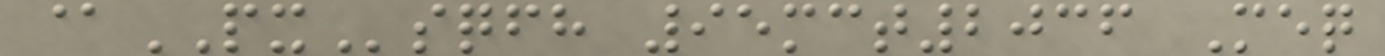@PXsqfh 95mct2036 Meq
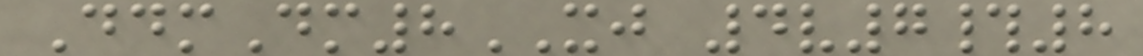DdmDm8XJ 4v7#8
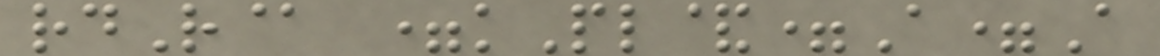rdR@ =kPl&=A=A
